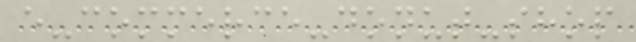e-commerce-donut-shop
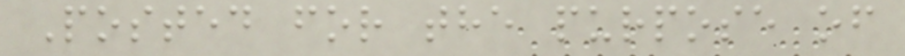Posted for the purpose of
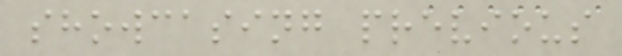showcasing previous
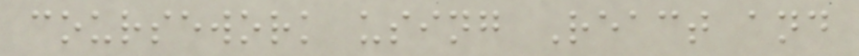coursework using React and
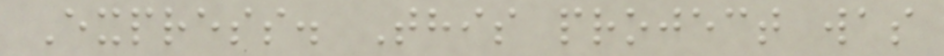Express. This project was
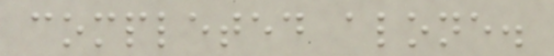completed alone.
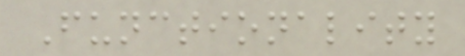Functionality
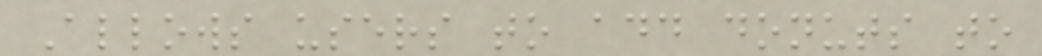Allows users to add donuts to
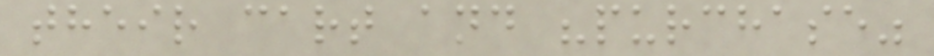their cart and "purchase"
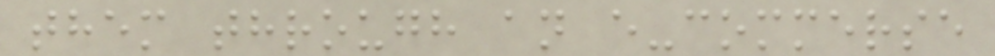them through an e-commerse
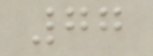77
